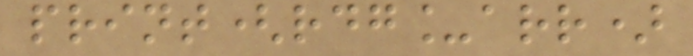print(rdg_arr)
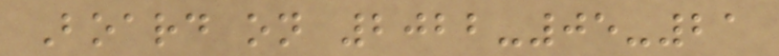Board on 2022-05-21
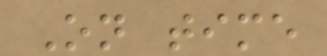On time
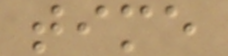time
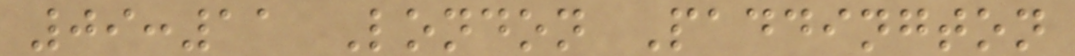09:11 London Paddington
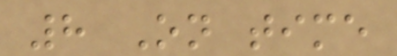8 On time
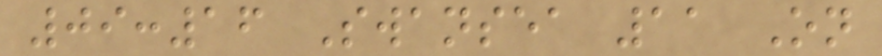09:16 Swansea 11 On
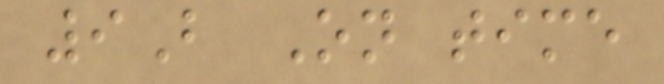9B On time
